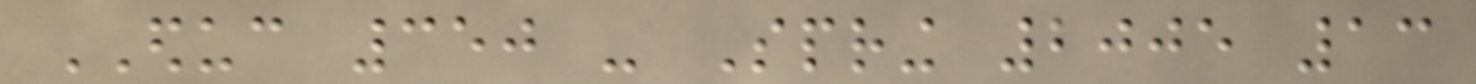EDUC 350 - Spring 2005 13
